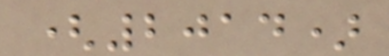(2014)
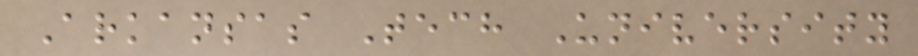Arkansas Tech University
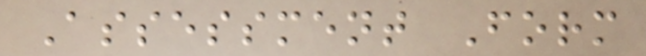Assessment Form
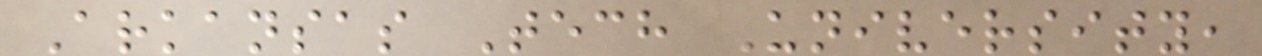Arkansas Tech University,
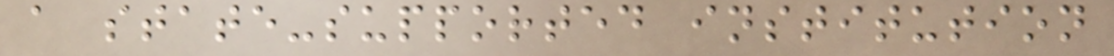a state-supported institution
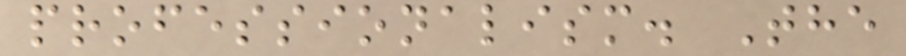professionalism. The
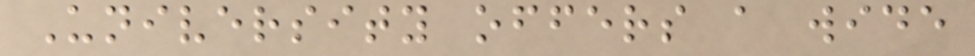University offers a wide
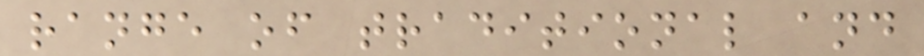range of traditional and
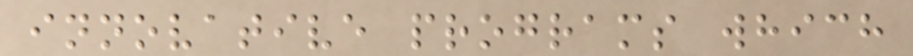innovative programs which
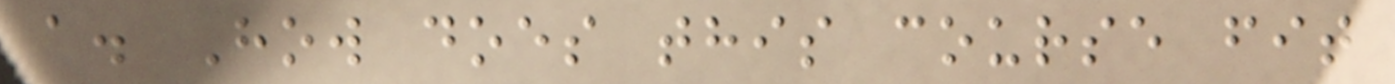a. How does this course fit
